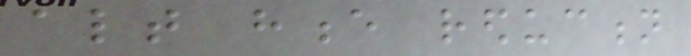altogether hence reduction
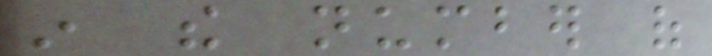in the number of
